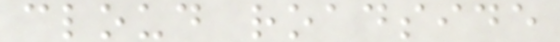cloud roadside
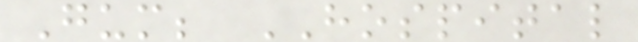Gum; HOSPITAL
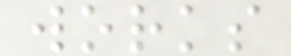works
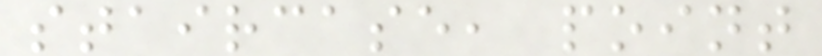staircase, point
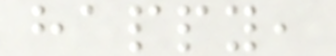happy,
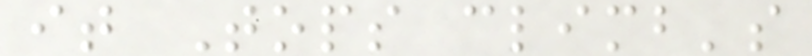it Tops climb's
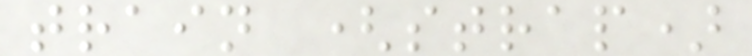train (strap)
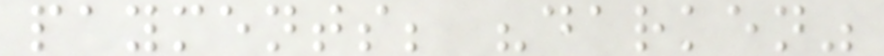payments; "darken"
